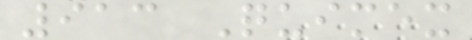913 Quimex
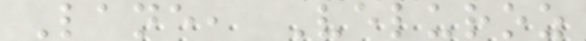Lane, Veluroz
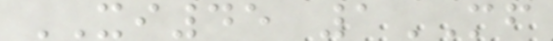XI45 1MF
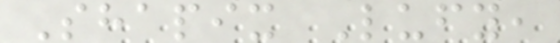Shapix Lufy,
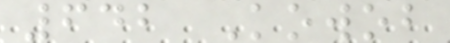642 Kowob
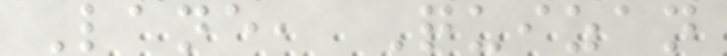Lane, Quizan
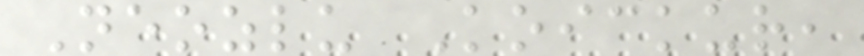Neozlu Koickur,
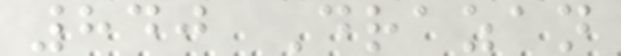840 Drazan
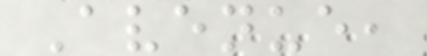Avenue,
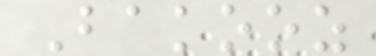Bakooz
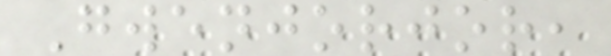Gwenjorjor,
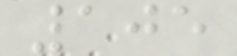105
